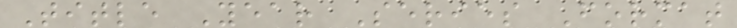Title Year Series Format
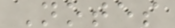Notes
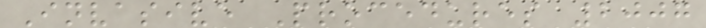Invasive Procedures 2007
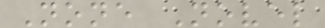None Novel
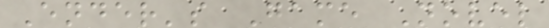Ender's Game Novel
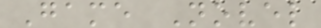Game Novel
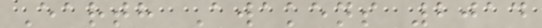Earth Awakens 2014
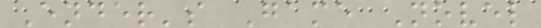Ender's Game Novel
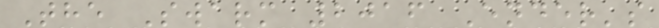The Swarm 2016 Ender's
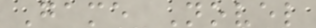Game Novel
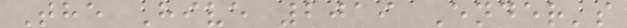The Hive 2019 Ender's
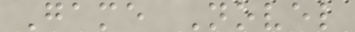Game Novel
